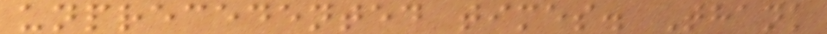unprecedented times. Thank
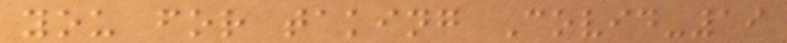you for taking Covid-19
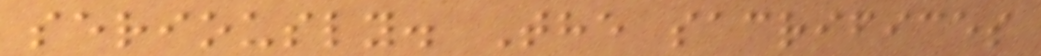seriously. The sacrifices
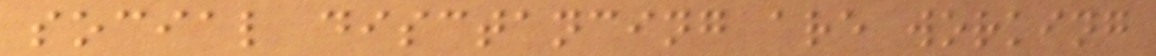social disctancing are working
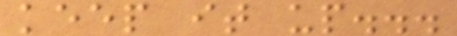keep it up...
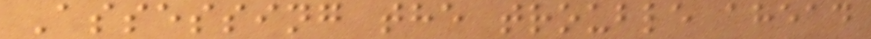Assessing the trouble ahead
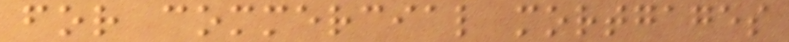for commercial mortgages
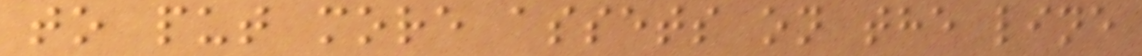to put more assets on the line
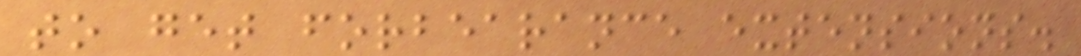to get forbearance extensions.
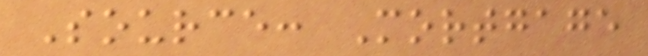Source: Mortgage
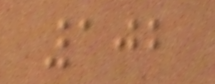102
